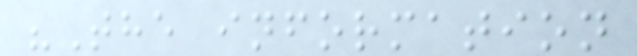"The information
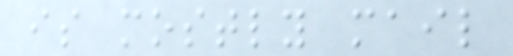is mostly mail
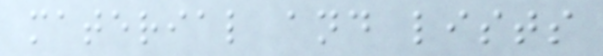material and lists
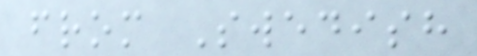from Swedish
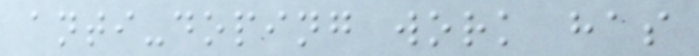anti-doping work has
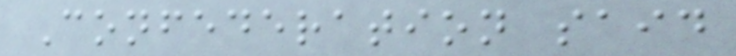Confederation said
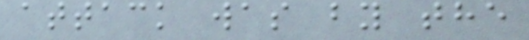attack was by the
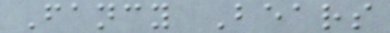Fancy Bears
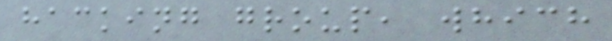hacking group, which
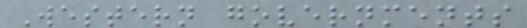Western governments
